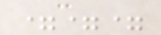===
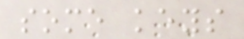some keys
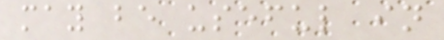may be useful in
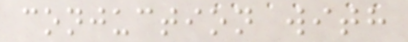conjuction with
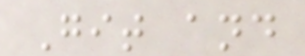Git and
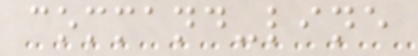command-line
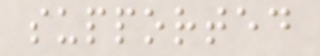supported
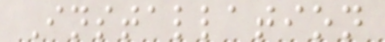Installation
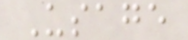Usage
